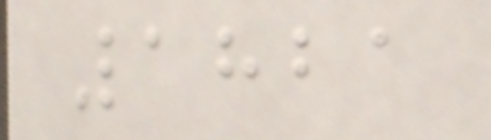1821
